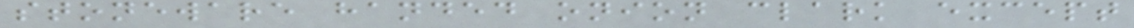stoneware handed onion clark except
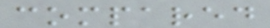compared
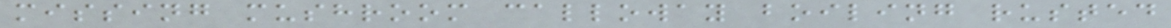missing mushroom calloway boiling rusted
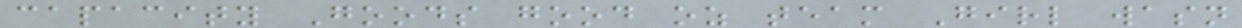capacity Goods good oz team Girl wasn
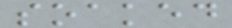soaked
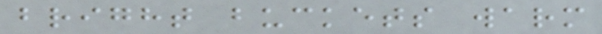bright buckets warm
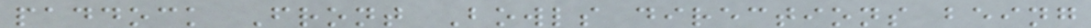paddock Front Bowls directions being
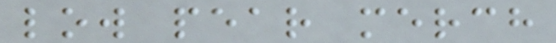low pear merch
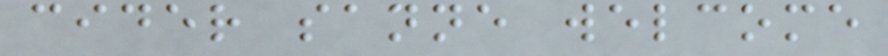cider sanne welcome
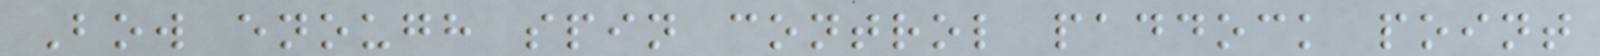Bow enough spin control paddock point
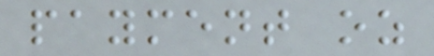payment oz
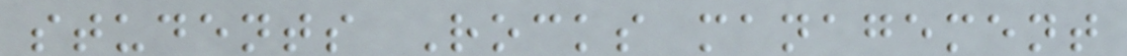students Rocks management
